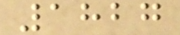1827
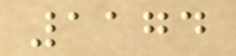1174
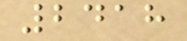2418
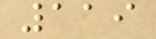119
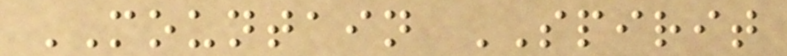MOUNTAIN SPIRIT
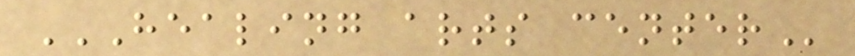HEALING ARTS CENTER
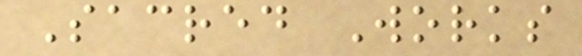Sacred Works
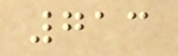713
